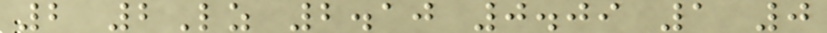2 2Lz 2.10 0.09 1 0
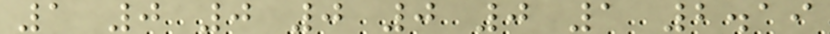1 0 0 0 0 0 1 2.19
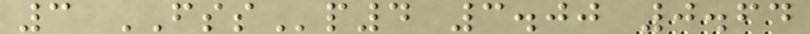3 FSSp4 3.00 0.64
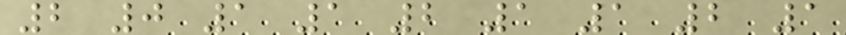2 0 1 1 2 1 1 2 1
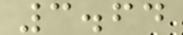3.64
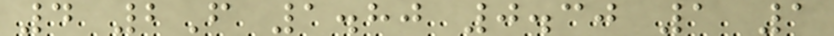4 2F 1.80 0.30 1 1
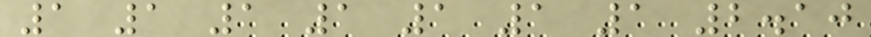1 1 1 1 1 1 1 2.10
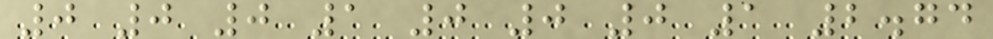0 0 0 1 0 0 0 1 2.74
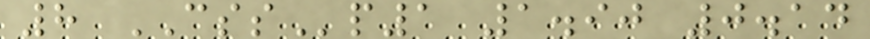8 CSSp1 1.90 0.14
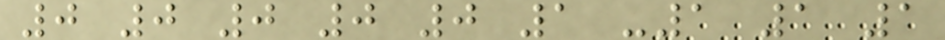0 0 0 0 0 1 -1 1 1
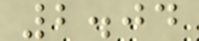2.04
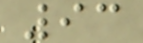93
